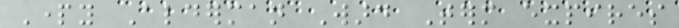Party Alderman Ward Term expires
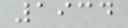1934
